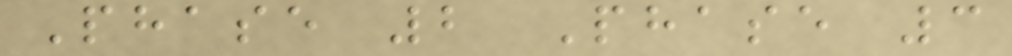Phase 2 Phase 3
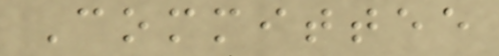Committee
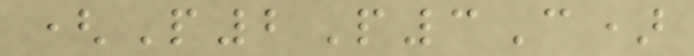(P2P3C)
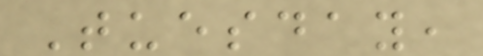Tuesday,
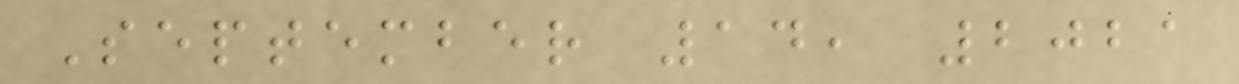September 14, 2021
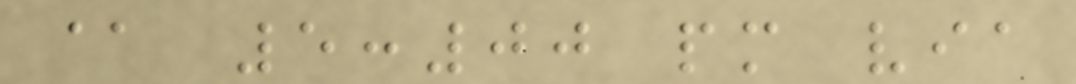@ 5:00 pm via
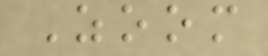Zoom
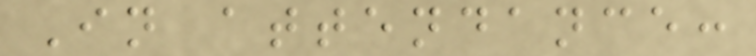In attendance:
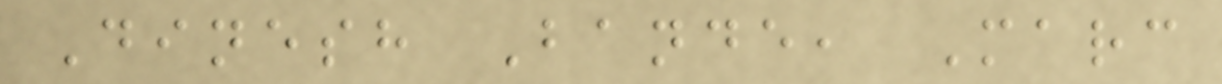Dinesh Bande, Marc
